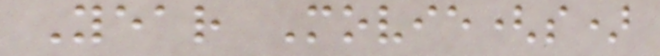Year Movie(s)
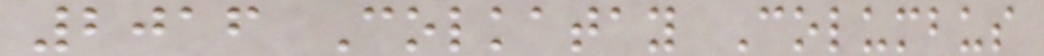2016 Colkatay Columbus
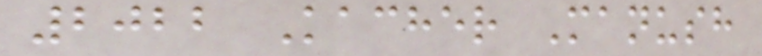2022 Kacher Manush
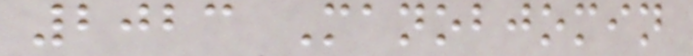2023 Manobjomin
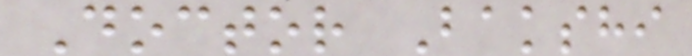Doctor Bakshi
